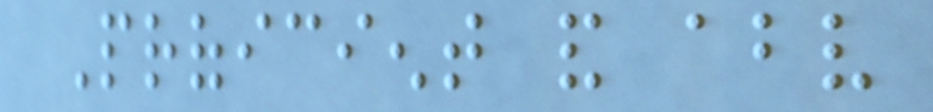Proficient and above
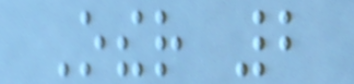Other 2
